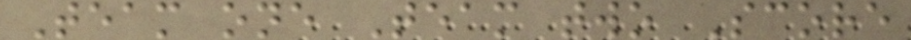Team one Team two Score
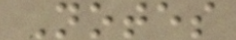Notes
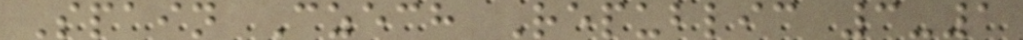Spain Czech Republic 3-1
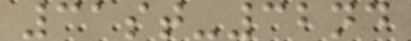31st-32nd
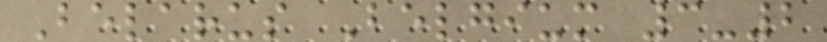Belarus Belgium 3-2
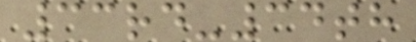33rd-34th
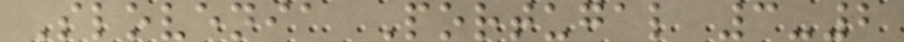Slovenia Portugal 3-2
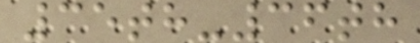35th-36th
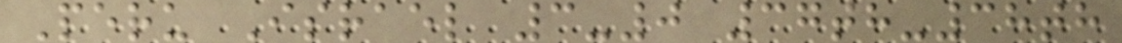Peru Israel 3-0 37th-38th
